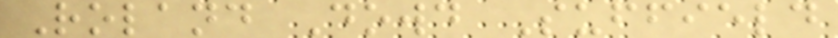Roland Dowd Suffield
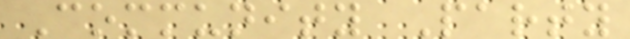Community Party
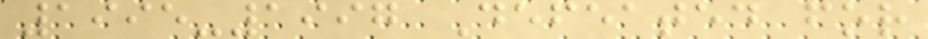1995-1997 Defeated for
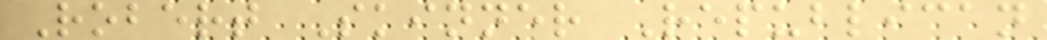Robert Skinner Republican
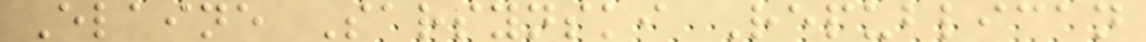Elaine Sarsynski Republican
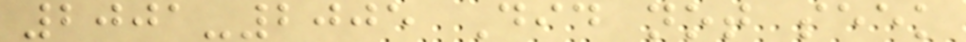2001-2005 Did not seek
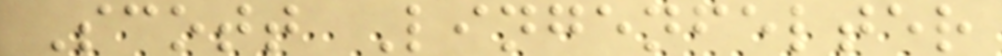Scott Lingenfelter
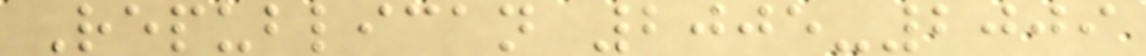Republican 2005-2009
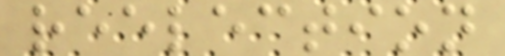reelection
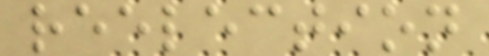reelection
